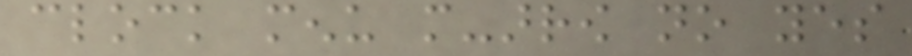clock menu more-arrow no yes
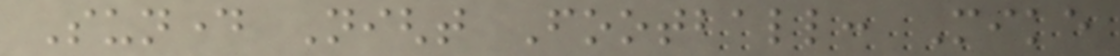Sunday Night Football: Mike
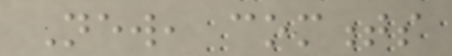New, comments
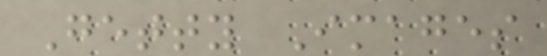Getty Images
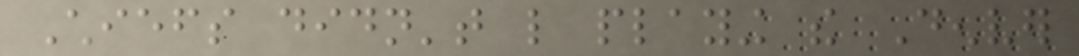Chiefs didn't like playing the Denver
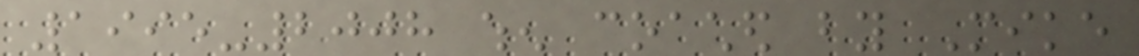1995-2008 when coached by Mike
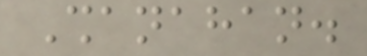Shanahan.
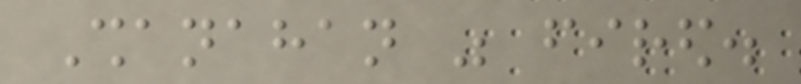Shanahan was fired.
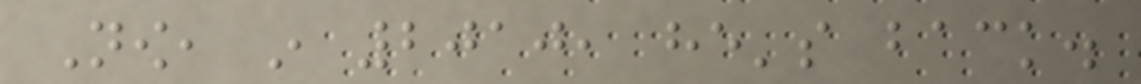Now, in 2010, he's back.
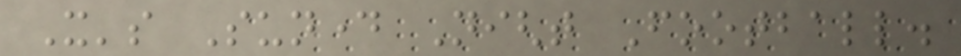It's Sunday Night Football.
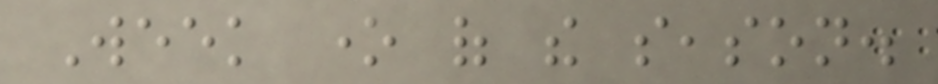Week one of the season.
